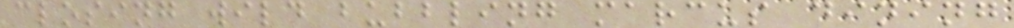closing wild bubbling marcus dining
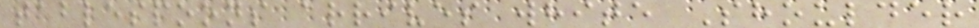tablespoons arrives white Shoulder
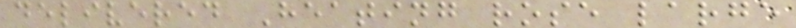delivered Heating rose large
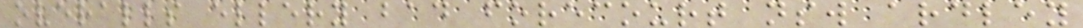overalls ellery bad forecourt nsw ardley
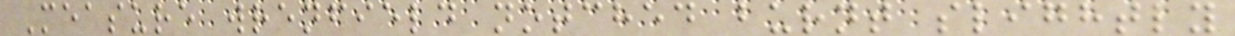Measure wrenfield notched burnt slightly
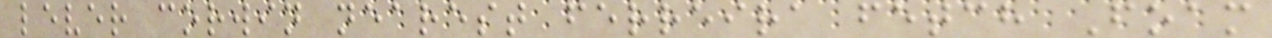lever corwin nearest ferreira fetch Foam
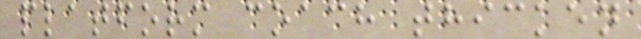platform coach thicken
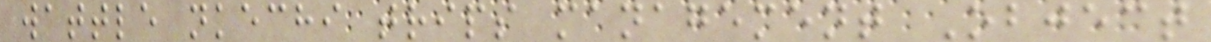wattle nkechi trips management Object
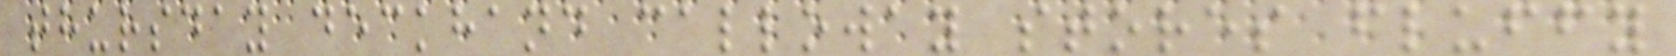thursday deckhand calloway stores fluffy
